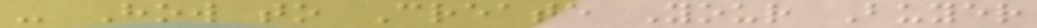- How to Create Your Buyer
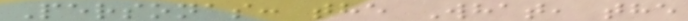Personas: the What, the
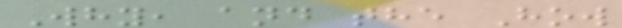Why, and the How
